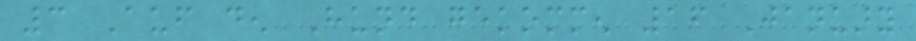3 Auf den Hund gekommen 16 January
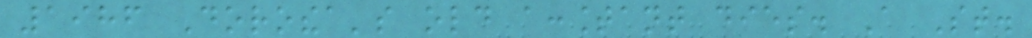1986 Dorothea's old accountant dies. A St.
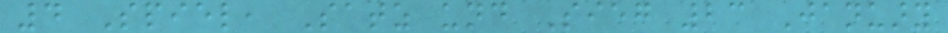4 Spiel, Satz und Sieg 23 January
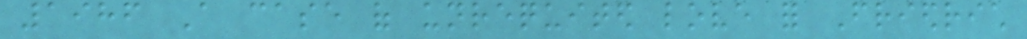1986 A case of unrequited love for Friedrich
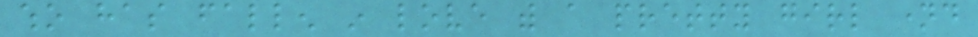who has fallen in love with a pretty girl named
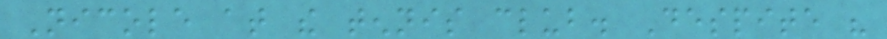Nicole at the tennis club. Despite his
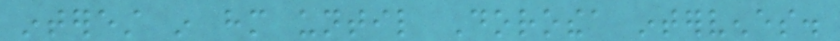interest in him until Dorothea intervenes.
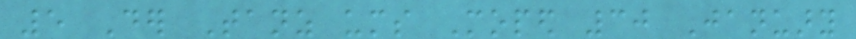5 Der Tanz ums Moped 30 January
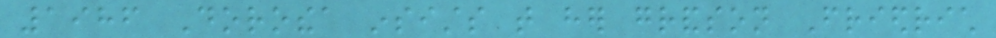1986 Dorothea insists that her grandson Friedrich
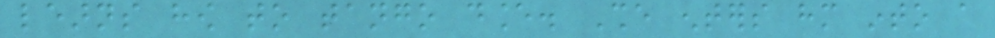learns how to tango dance. She enters him into a
